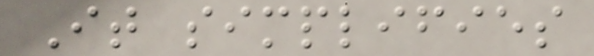It simplifies
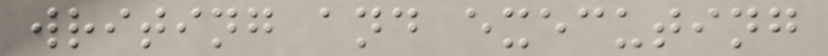writing and executing
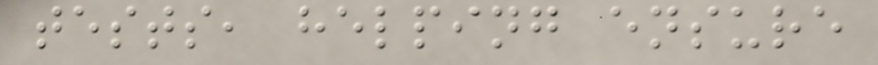tests, helping ensure
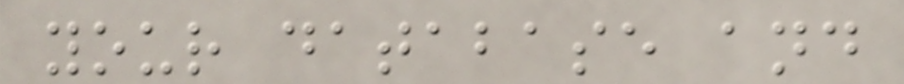your database and
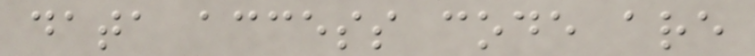data access code are
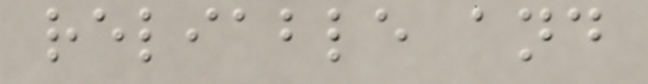reliable and
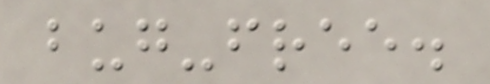bug-free.
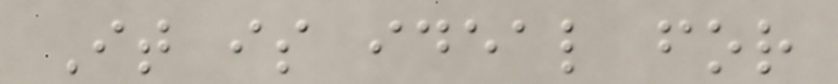It is ideal for
